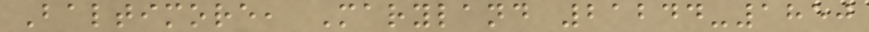Baltimore, Maryland 21244-1850
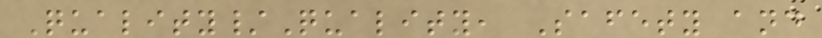Quality/Quality, Safety and
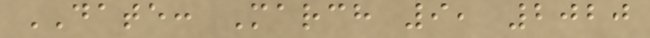DATE: March 9, 2020
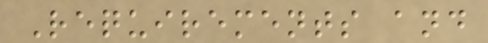Requirements and
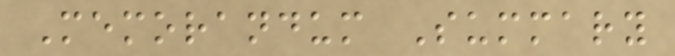Memorandum Summary
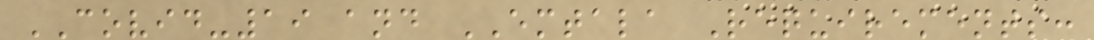COVID-19 and EMTALA Requirements:
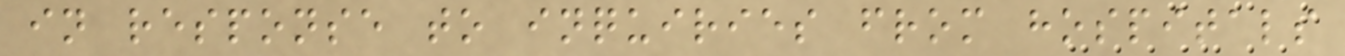in response to inquiries from hospitals
